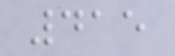415
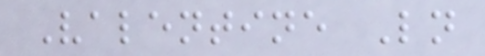Valentine Ln
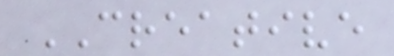CREATIVE
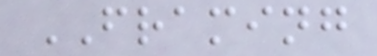FRAMING
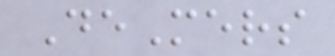DeMers
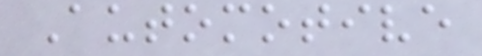Automotive
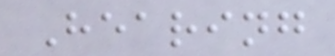Hearing
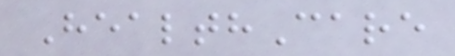HealthCare
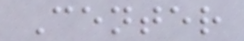Center
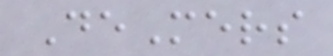DeMers
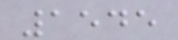1545
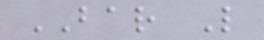BAR L
